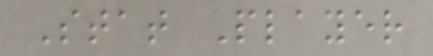Stat Player
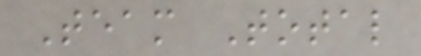Team Total
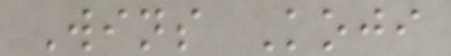Wins Koji
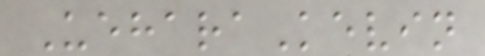UeharaKevin
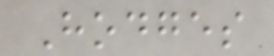Hodges
